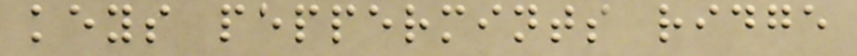keys peppermints ridge
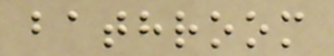bathroom
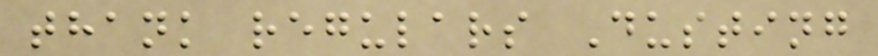thank regulars Dusting
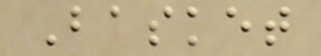Basket
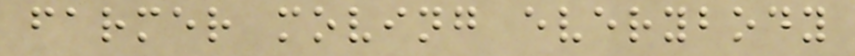farmer moving everybody
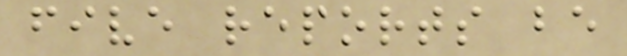five reports be
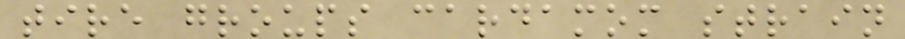tire groups cardamom strain
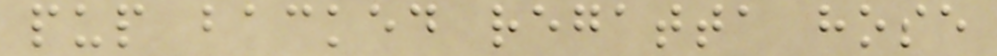pup backed regatta hose
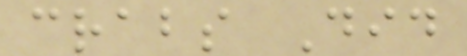crabs Did
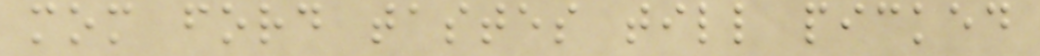mom ford tastes till picked
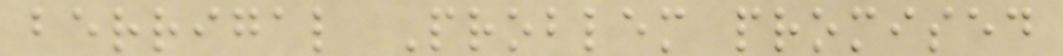berrigal Problem promised
